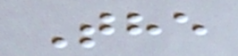The
